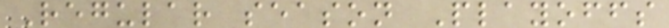Regular season Playoffs
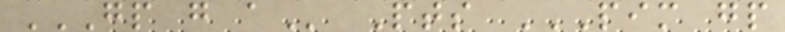GP G A Pts PIM GP
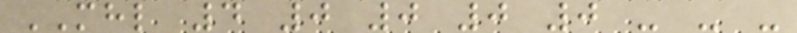MHL 4 0 0 0 0 - - -
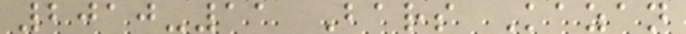2010-11 Bars Kazan
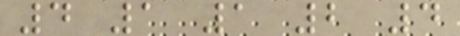4 1 1 2 4
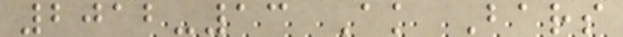2012-13 Ak Bars
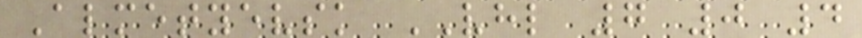Almetyevsk VHL 7 0 4
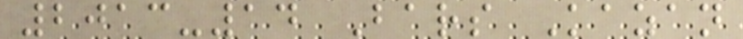2013-14 Bars Kazan
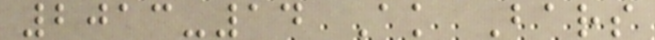2013-14 Ak Bars
